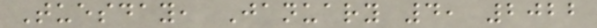Tuesday, January 4, 2022
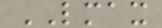LMAX
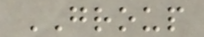GROUP
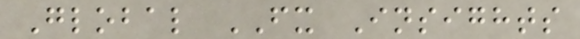Global FX Insights
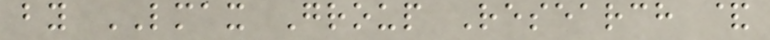by LMAX Group Research &
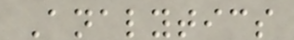Analytics
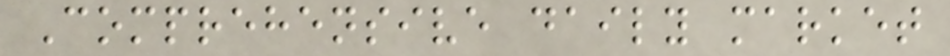Comprehensive daily market
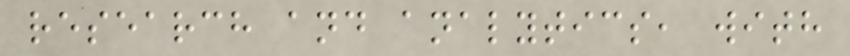research and analytics, with
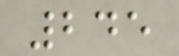245
